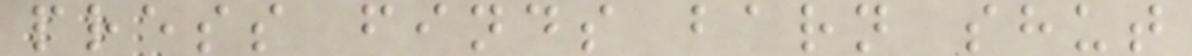press finds barn shut
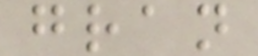gran
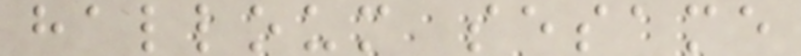halloum sesame
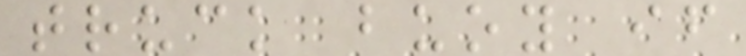truck buoy if
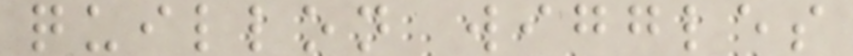quillon wiggles
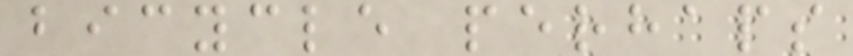bicycle perhaps
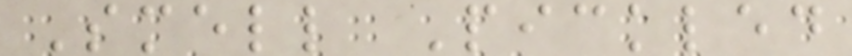Smell Pickled
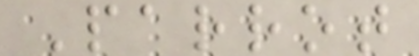Parrot
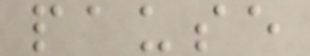pause
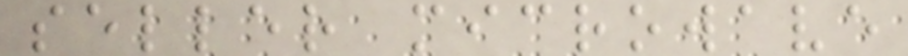seller microwave
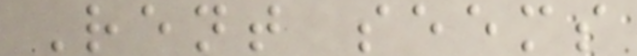Rent seems
